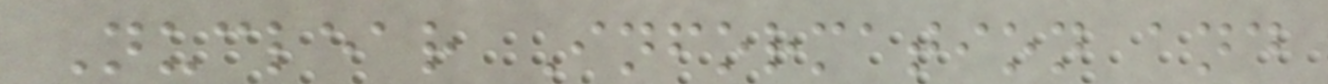Nuclear Information and
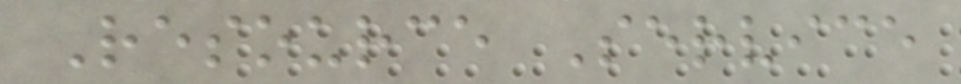Resource Service
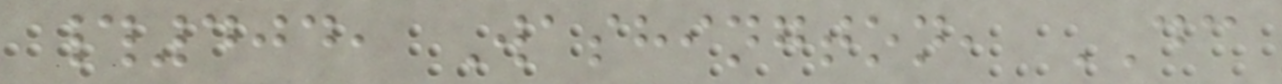#404, Washington, DC
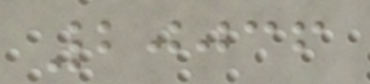20036
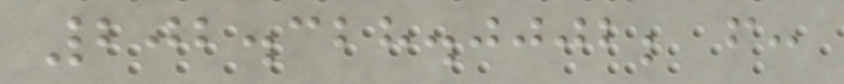202.328.0002; f:
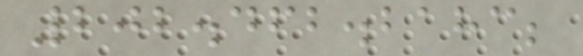202.462.2183;
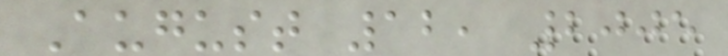August 12, 2005
